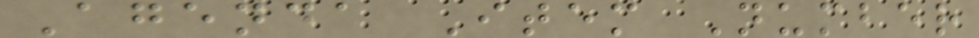Agenda Item Number
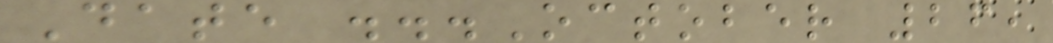Date ...October 26,
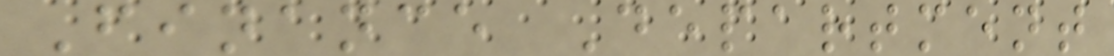Finance Department
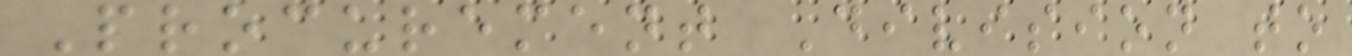Procurement Division to
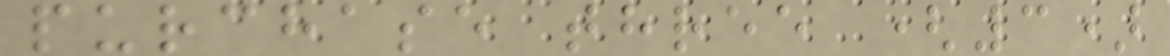purchase three (3)
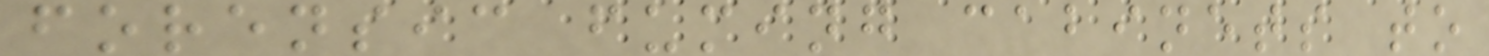forensic fuming cabinets to
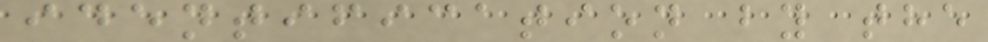identification by the
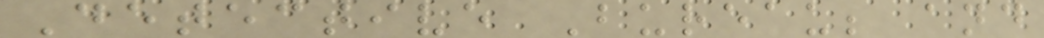Detective Bureau; and
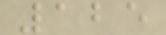125
